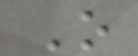O
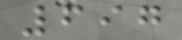697
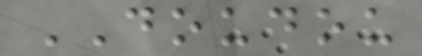DOUDOU
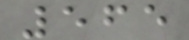565
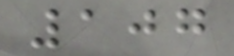107
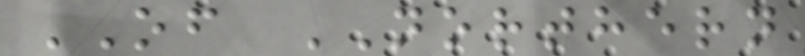OF NORTHERN
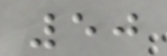50
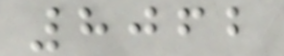8062
